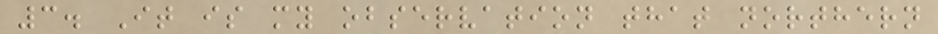3. It is my observation that northern
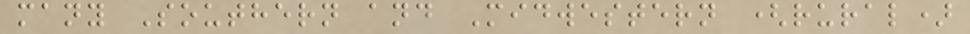many Southern and Midwestern (rural)
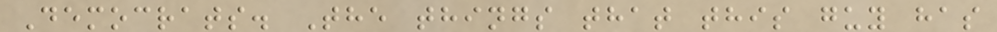Democrats. The things that this guy has
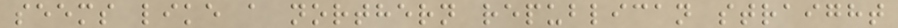seems like a northern republican straight
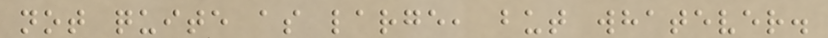not quite as large, but whatever.
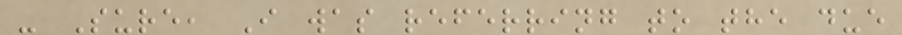- Sure, I was referring to the due
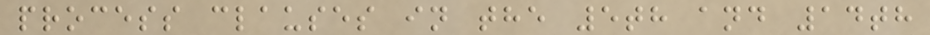process clauses in the 5th and 14th
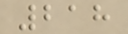218
